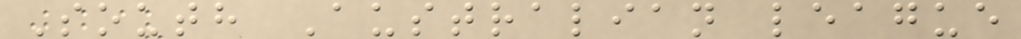South Australian league
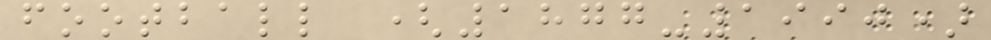football (1877-1990)
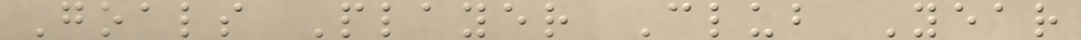Goals Player Club Year
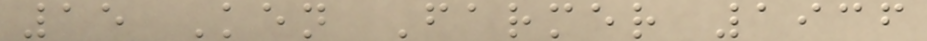15 Ken Farmer 1936
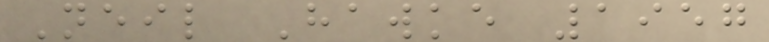Neil Hawke 1957
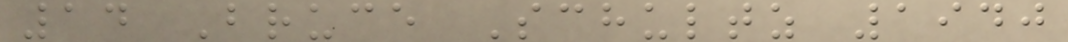14 Bruce Schultz 1940
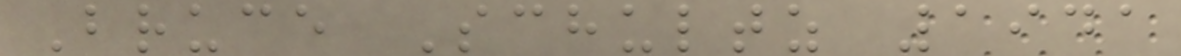Bruce Schultz 1941
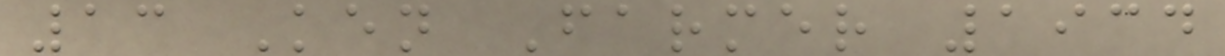13 Ken Farmer 1934
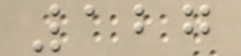127
